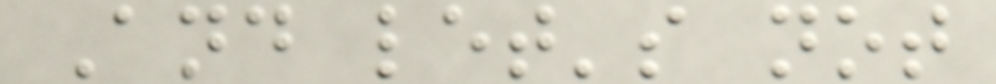And let's not
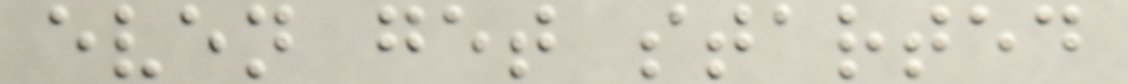even get started
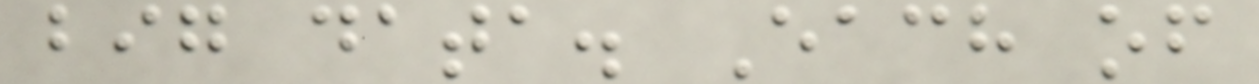big data. Each of
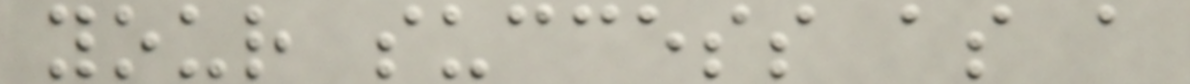your success as a
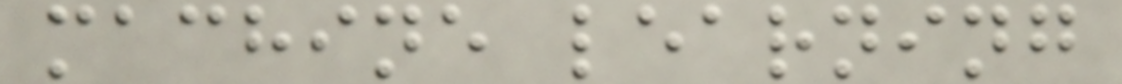machine learning
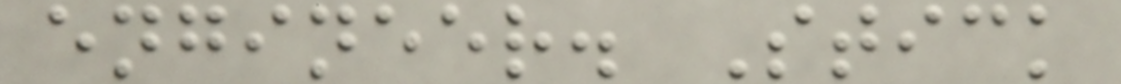engineer. Stick
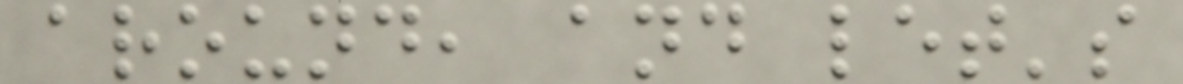around, and let's
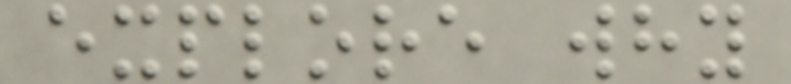explore why
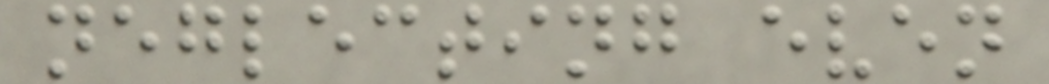neglecting even
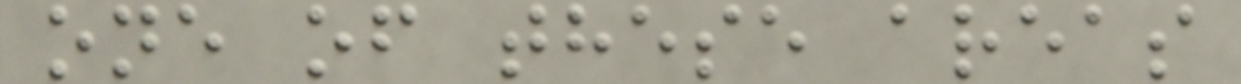one of these areas
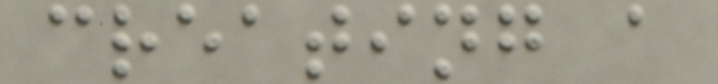creating a
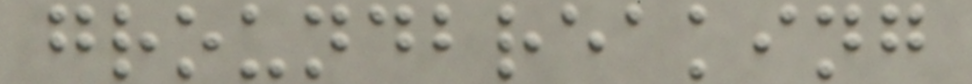groundbreaking
